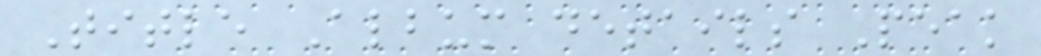Title Album details Peak
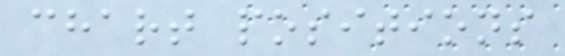chart positions
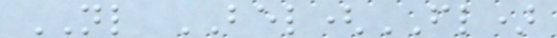NL BEL(FL)
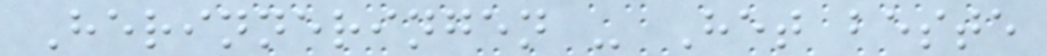Herinneringen - Het beste
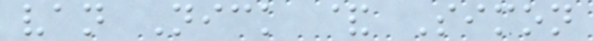van Nick & Simon
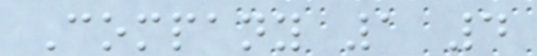Company 1 4
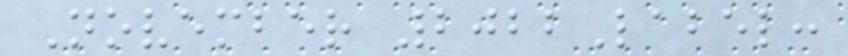November 2022Label:
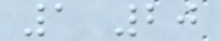1 20
